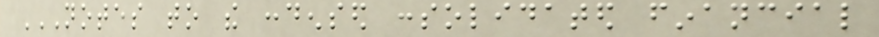NOTES TO THE CONDENSED CONSOLIDATED FINANCIAL
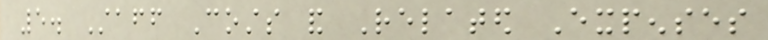5. Staff Costs and Related Expenses
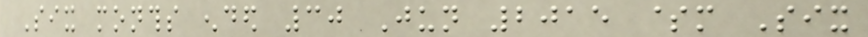Six months ended 30 Jun 2015 $m Six
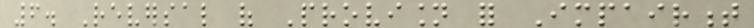6. Reversal of Provision for Impairment
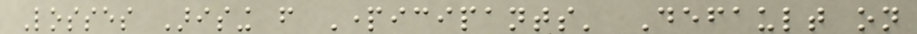Losses Arising from Participants' Default on
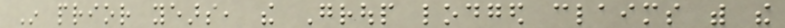In prior years, the Group lodged claims with the
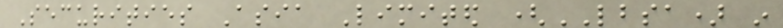Securities Asia Limited (LBSA) in
